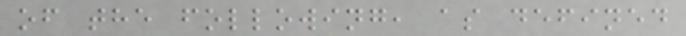of the following, as defined
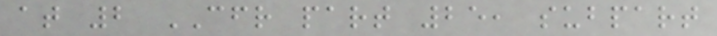at 2 CFR part 25, subpart
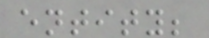entity;
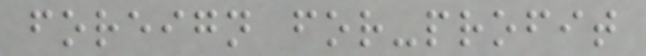foreign for-profit
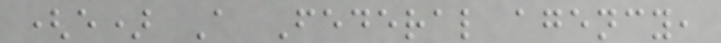(e) A Federal agency,
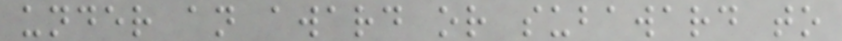under an award or subaward to
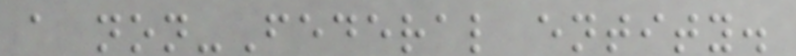a non-Federal entity.
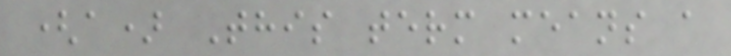(a) This term means a
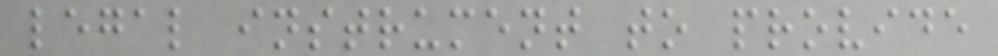legal instrument to provide
